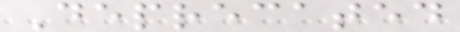Deprecated
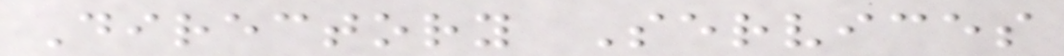Directory Services
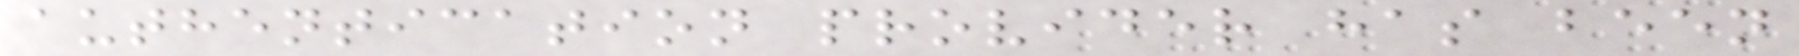authentication provider has been
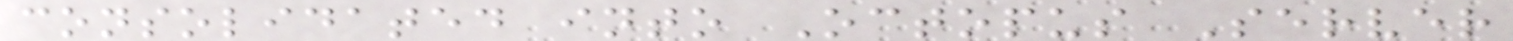consolidated into Octopus Server
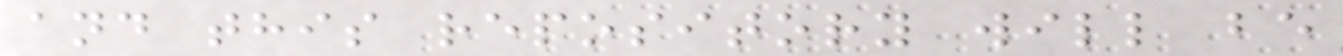and this repository will be
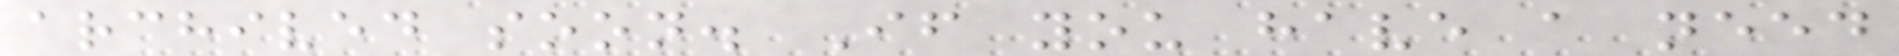archived soon. If you have a need
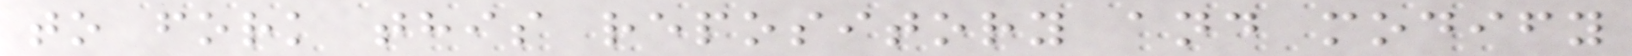to fork this repository and modify
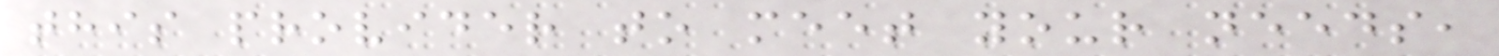this provider to meet your needs,
